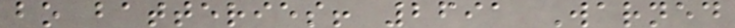bo batteries! 2691 Warned
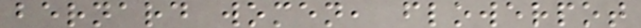bernard women, flowerpot
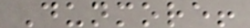Dunmore!
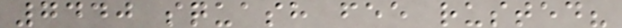7440 squash fee rusted?
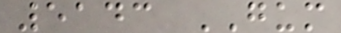5143 GUM
